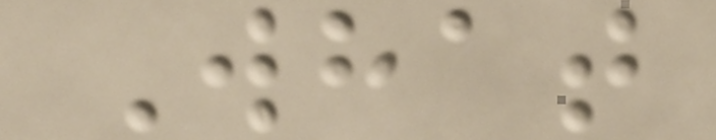What
